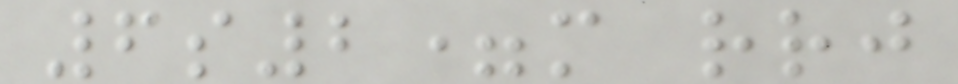6s2=m rrj
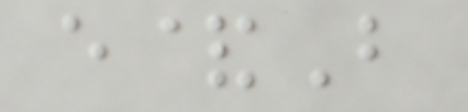e&B
